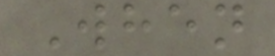When
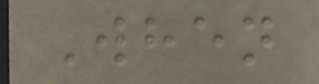When
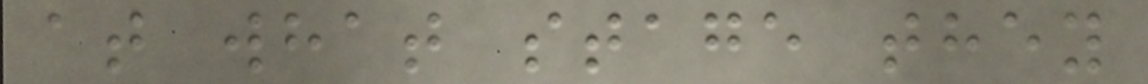at what stage they
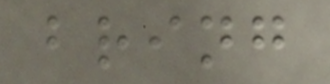bring
